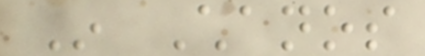In Chanos
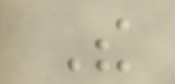The
